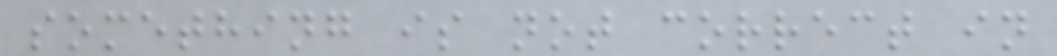something is not correct in
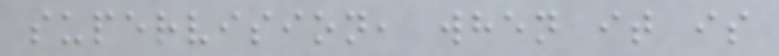supervision, when it is
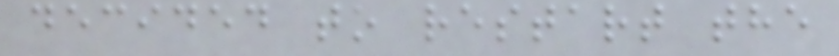decided to restart the
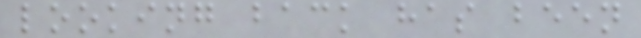looking back has been
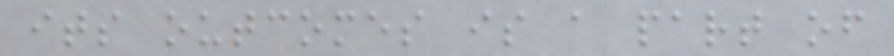its outcomes is a part of
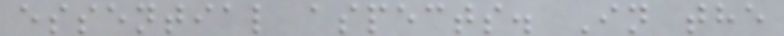essential aspects. In the
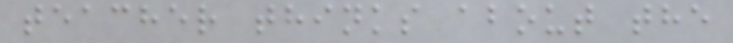teacher thinks about the
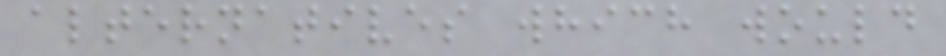alternatives which would
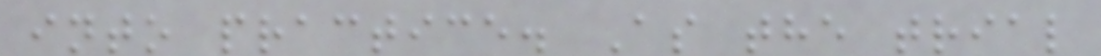into practice. As the trial
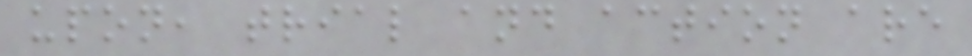upon, trial and action are
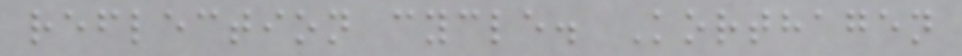reflection cycle. Korthagen
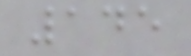145
